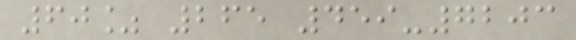60% 265 459-7203
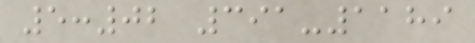5:02 391-1189
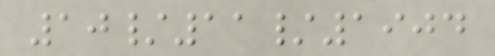10/11/1904
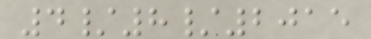4/8/2015
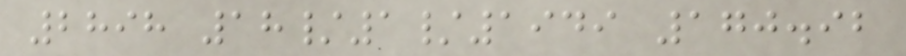2898 18/1/1949 170.92
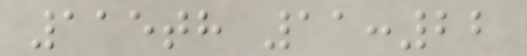115th 11:22
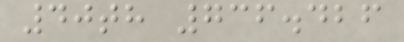40th 736.426
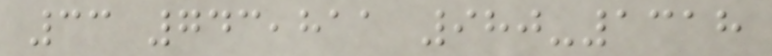33 743,811 980-1318
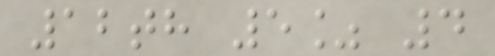12th 5% 4
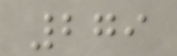279
